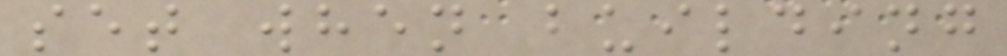set when building
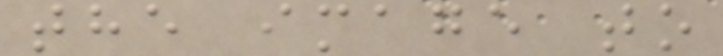the image to
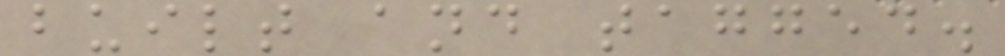built and tagged.
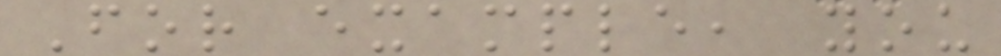For example, you
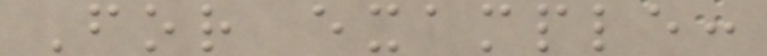For example:
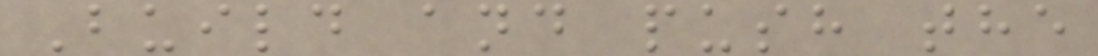Build and push the
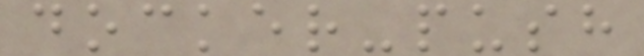docker-push
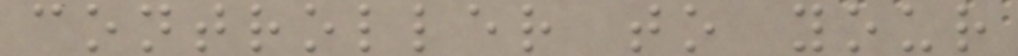controller to your
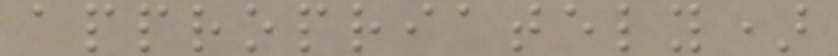appropriately)
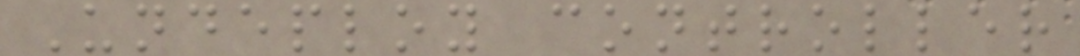Undeploy controller
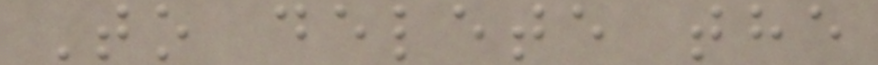To delete the
